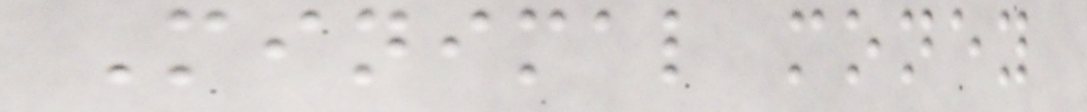Minimal money
